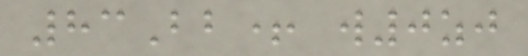83Bb+ w0zj
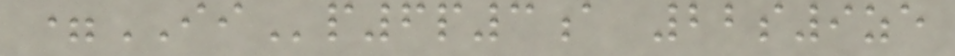=IIp6p3a 22s9ze
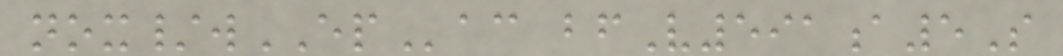nox/wEPac bfV591a5S
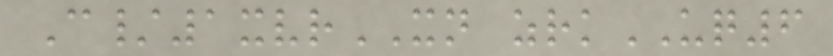C/1xvrXN zrkUQ6
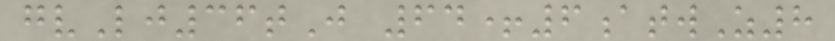gvLj36tJ 64+6atwZ8
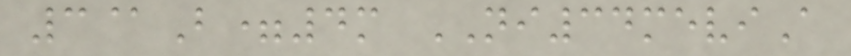3@B=4m NI34meviA
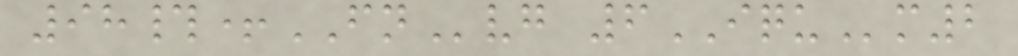98#+FNvg 6IQUm2
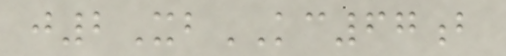j2XbKC67b
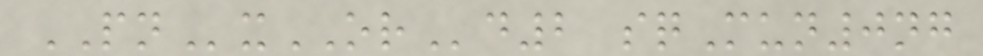PNxORd2 sqMun0ng
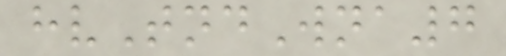hvTndWna7
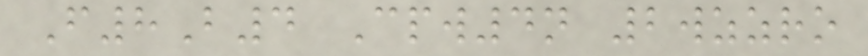F8B4 Cpw4n 2wzzro
